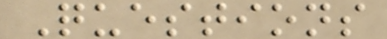Questions
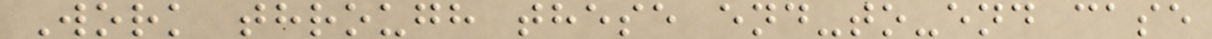Work through these end-to-end case
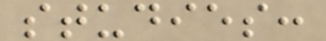studies:
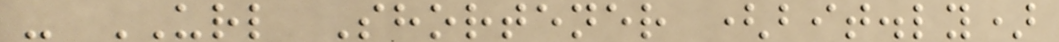- URL Shortener (bit.ly)
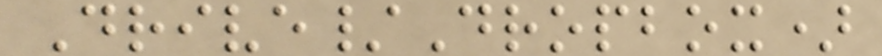Drive/Dropbox)
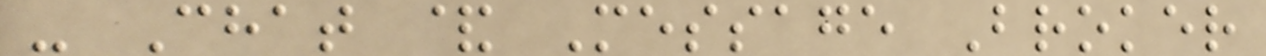- Chat & Message Broker
